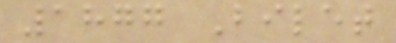1877 Bilet
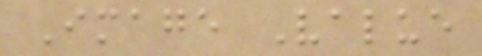Image Value
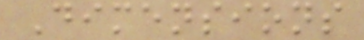Dimensions
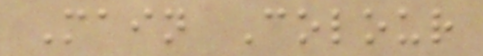Main Colour
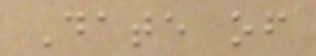Date of
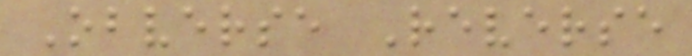Obverse Reverse
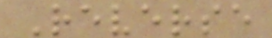Reverse
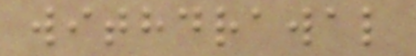withdrawal
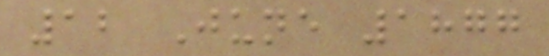12 June 1877
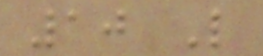10 L
